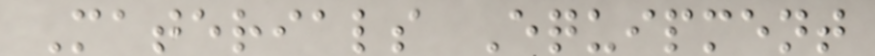Materials Equipment
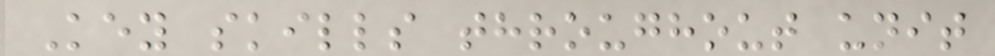Key skills throughout unit
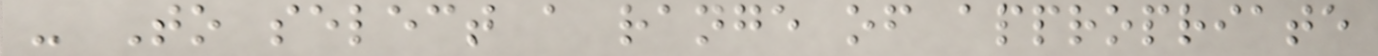- To select a range of appropriate
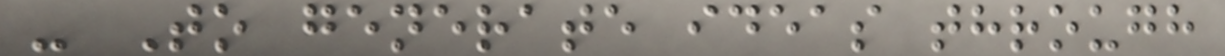- To generate ideas through
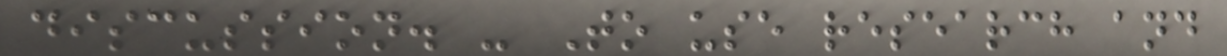discussion. - To use research and
